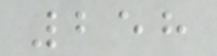258
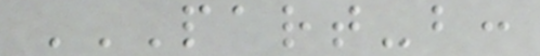PART-B:
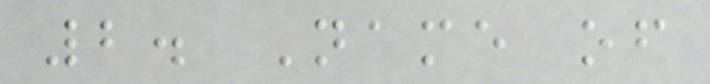2. Name of
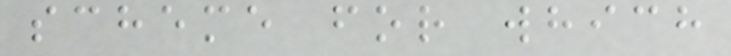scheme for which
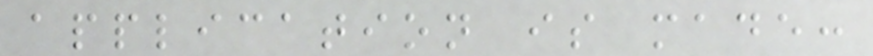application is made:
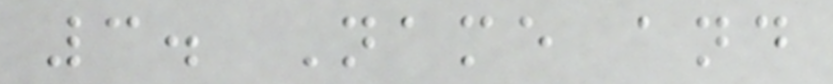3. Name and
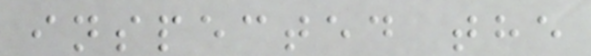inspected the
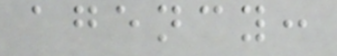agency:
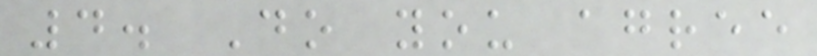4. Do you agree
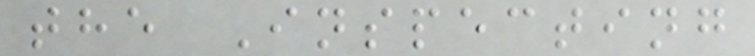the Inspecting
